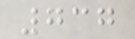737
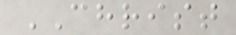CHRIST
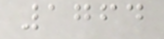1764
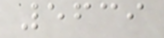5639
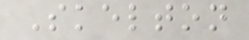Skelton
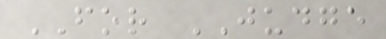FOR JUDGE
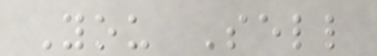You Sell
